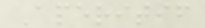Aperitif
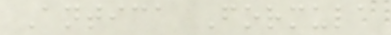Antica Formula
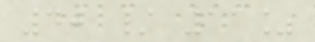40 / 11%
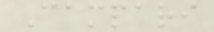Campari
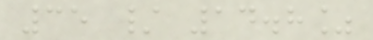35 / 14.8%
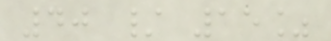40 / 15%
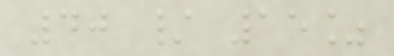40 / 15%
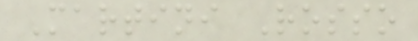Martini Rosso
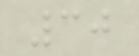30
